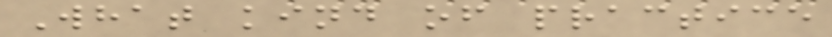What kind of practice
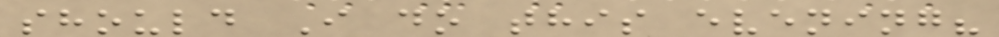should I do this evening?
